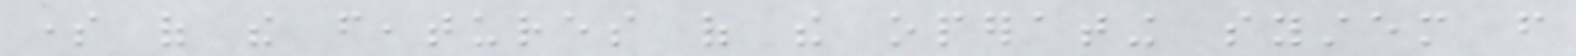some of the features of the operating system from
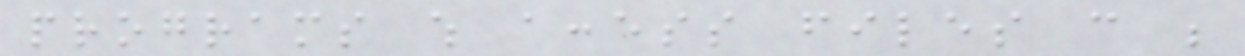programs which access files can be
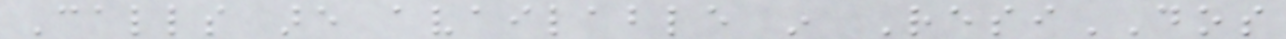Calls are available in ResiDOS
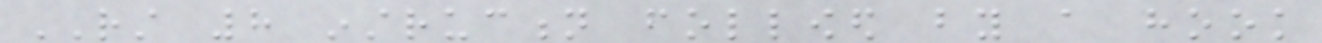RST 8 instruction followed by a hook
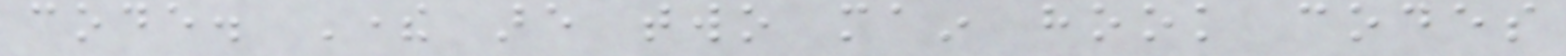code. There are two main hook codes
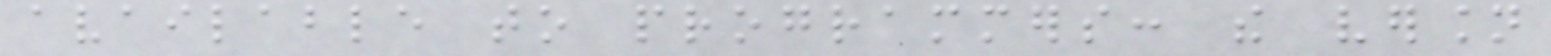available to programmers: the version
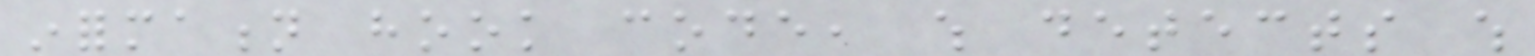information hook code, which detects which
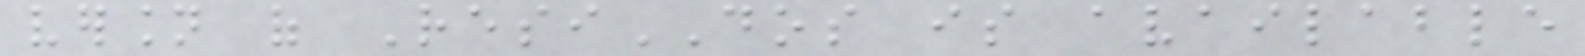version of ResiDOS is available
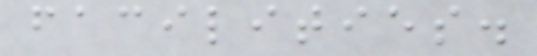facilities.
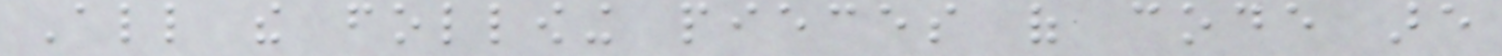All the following pieces of code are
